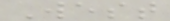West
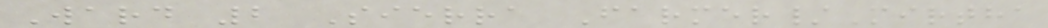Ward 2 Sierra Farmer/Mirtha
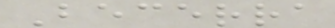Becerra
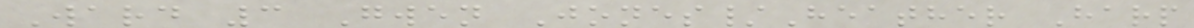Ward 3 Gwen Jones/Heather Harp
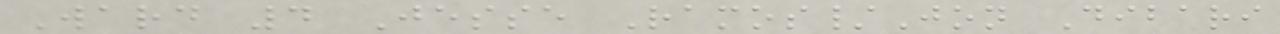Ward 4 Jesse Ramos/Jon Dibari
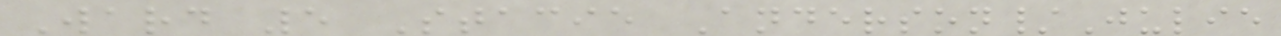Ward 5 Stacie Anderson/Julie
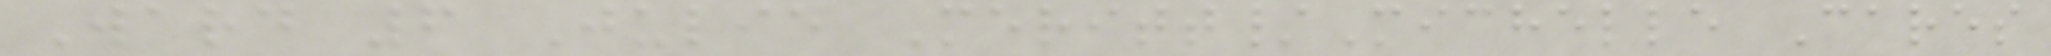Ward 6 Julie Meritt/Michelle Cares
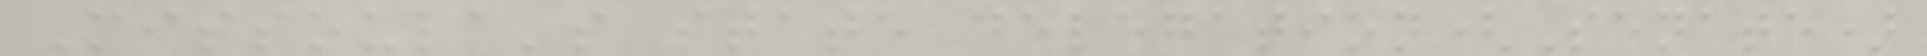Missoula's state delegation(Senate)
